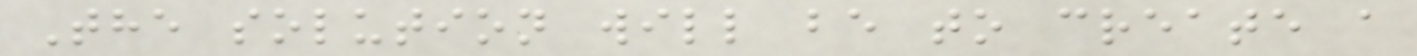The solution will be to create a
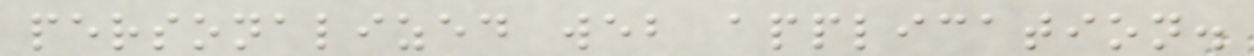personalized web application.
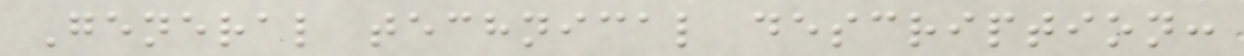General technical description:
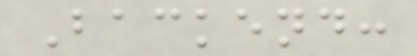Backend:
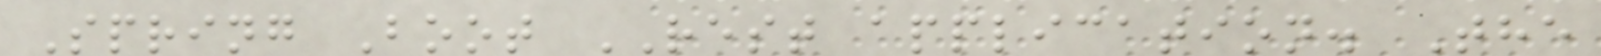Spring Boot REST application. The
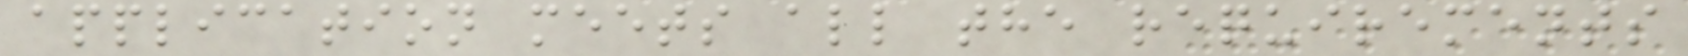application meets all the requirements
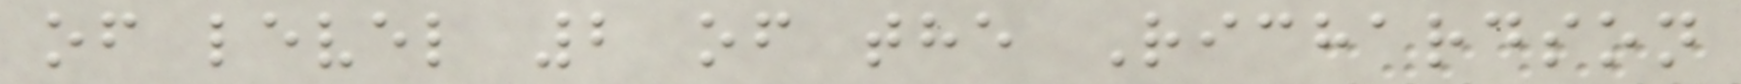of level 2 of the Richardson
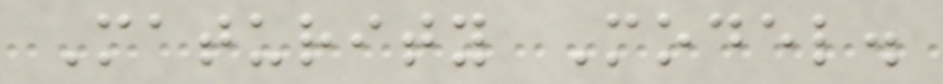Maturity Model.
